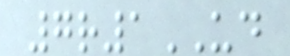7r1UD
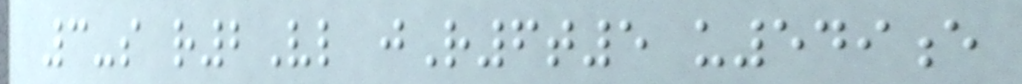3-s r2Vl jR6t5 u549e
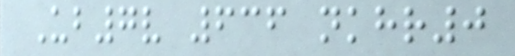Ub7v 636 nkhr0
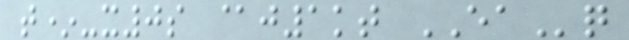t*-x0s @j1kt EAq
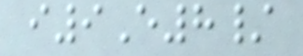i9E8/
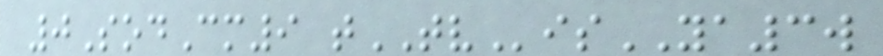0SodCm9 tTVisYA3w
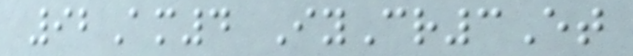92Am4 IyCr3Et
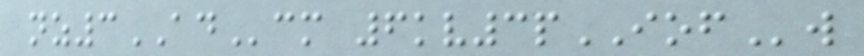nz3ADcm 6kv3pIOFw
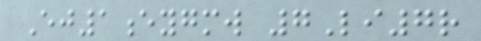Ej1eygmw 7Li7r
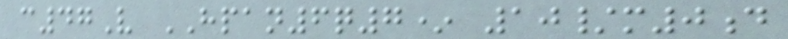c47V HPAN6q7* 10/m0d
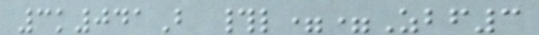3k041B #l==Zbf3
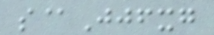s@Jjfxg
